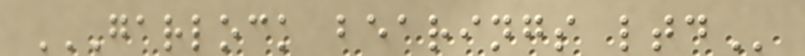GARLOCK BEARINGS LTD
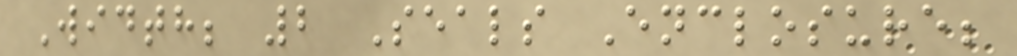Width; 2 Seals Enclosure;
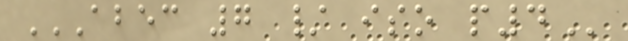ABEC 7 / ISO P4
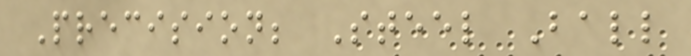Precision; Steel Ball
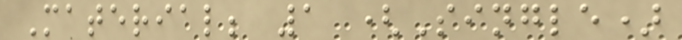Material; 1 (Single)
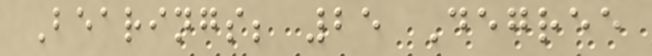Bearings; 25 Degree
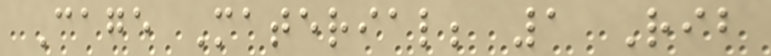Cage Material; 1 Rib
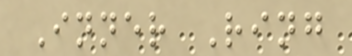Inner Ring
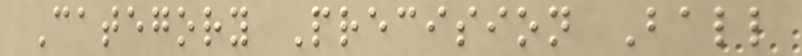Category Precision Ball
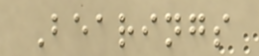Bearings
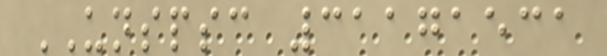UNSPSC 31171531
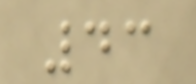43
